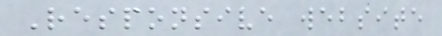Responsive website
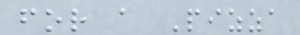for a Pizza
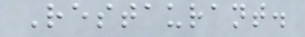Restaurant.
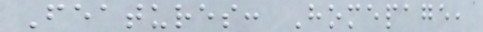Features: Homepage,
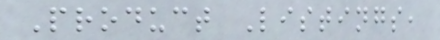Product Listings,
